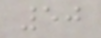50
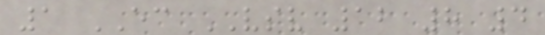1 EC VSV 12 8 4
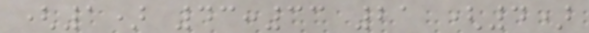(1) 43:33 21 (4)
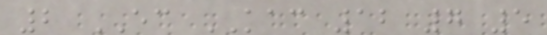2 EC KAC 12 7 5
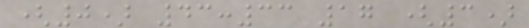(0) 43:33 17 (3)
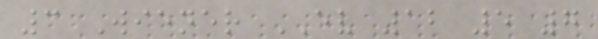3 Wiener EV 12 5 7
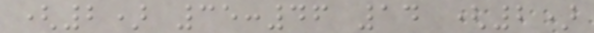(2) 35:46 14 (2)
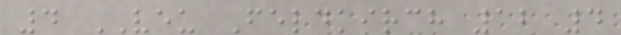4 VEU Feldkirch 12 4
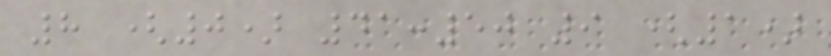8 (0) 41:50 9 (1)
